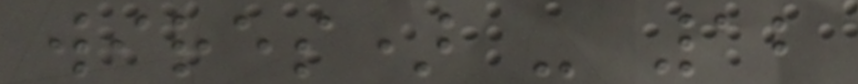wires) - 12
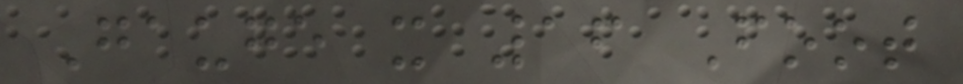Gauge x 16 Foot
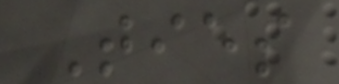Ties
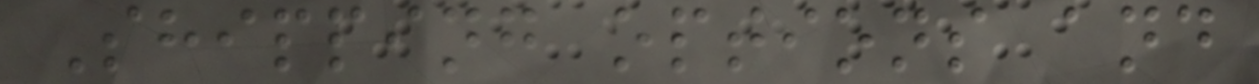Shipping options and
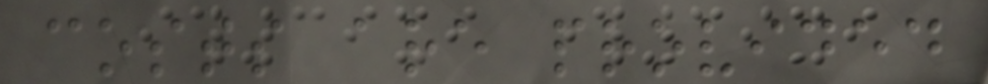costs are provided
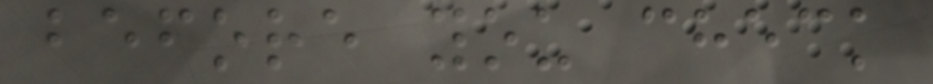before you check
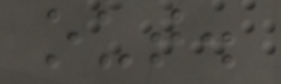out.
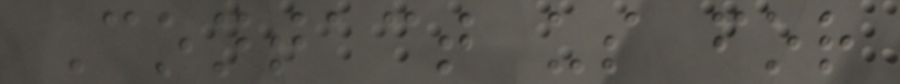Contact us for
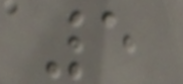5
